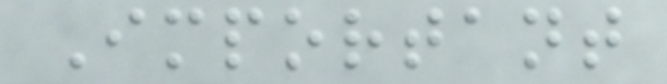Important
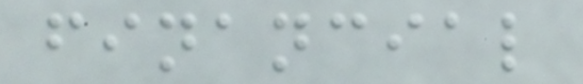financial
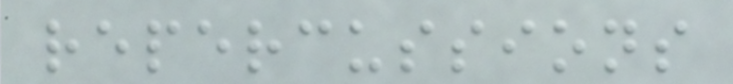repercussions
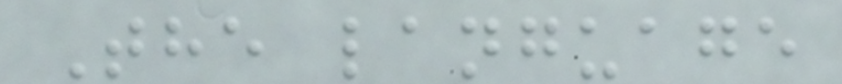The language
